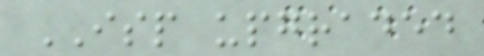ISP upgraded
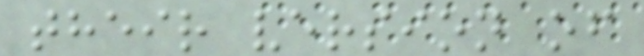their version of
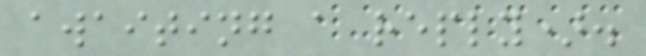awaiting a reply).
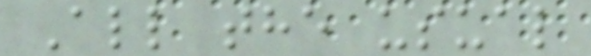All the usual
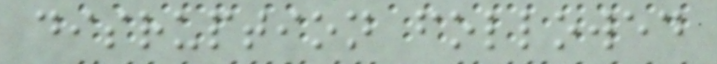disruption followed
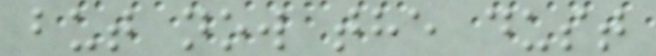but now the dust
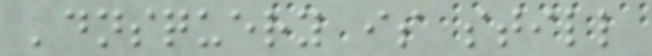'dnsquery is still
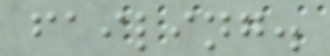failing.
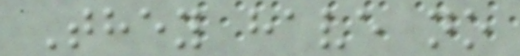They have no
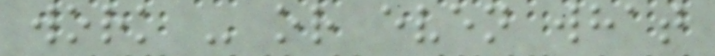work - or even what
